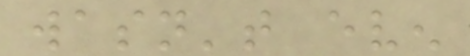wasn't even
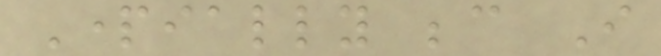Partially because I
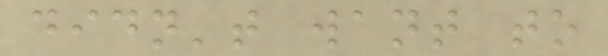didn't want to
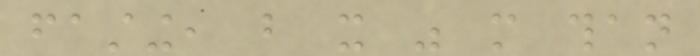fasting, but it was more than
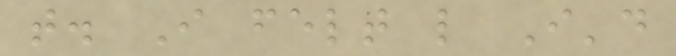that. I felt like I'd
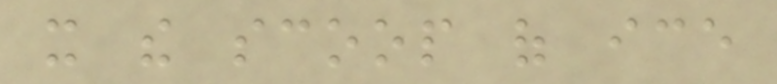it the scoop of ice
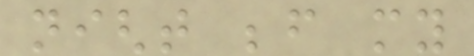night before my
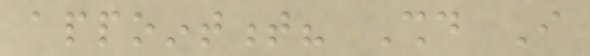appointment? Should I
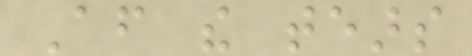After the tears
